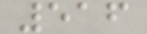516
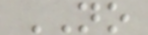NO
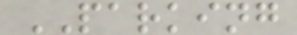PARKING
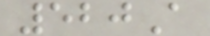520A
